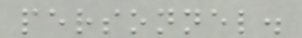personnel.
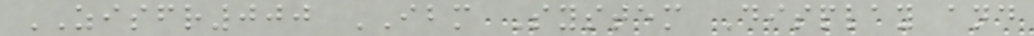ZISFR000 IBM System Display and
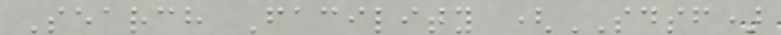Search Facility (SDSF)
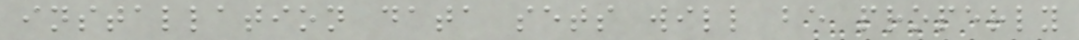installation data sets will be properly
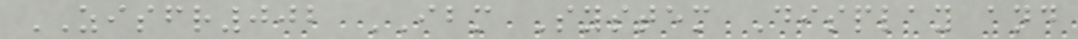ZISFR002 IBM System Display and
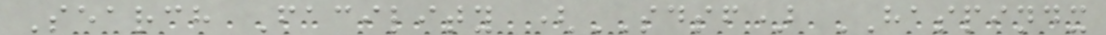Search Facility (SDSF) HASPINDX
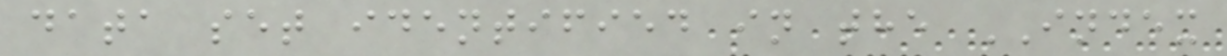data set identified in the INDEX
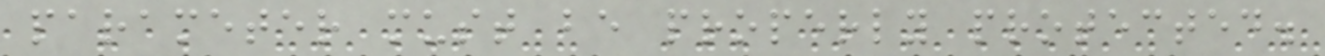parameter must be properly protected.
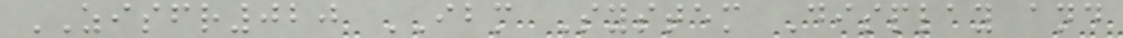ZISFR020 IBM System Display and
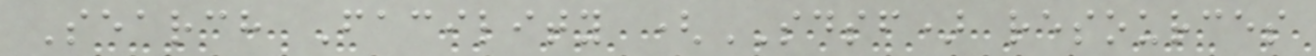Search Facility (SDSF) resources
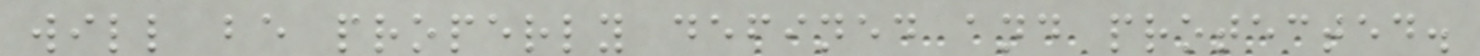will be properly defined and protected.
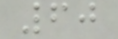60
